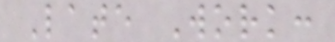Late Work:
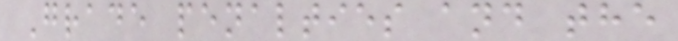Grade penalties and the
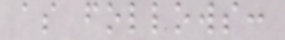as follows:
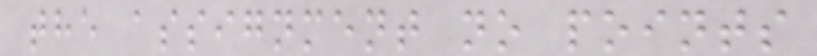the assignment no points
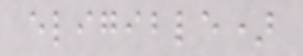eligible)
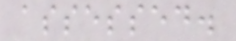assessed.
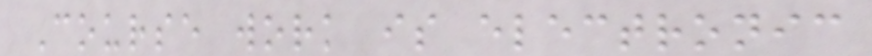Course work is electronic
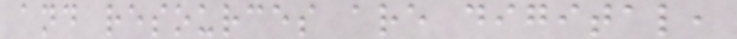and resources are digital,
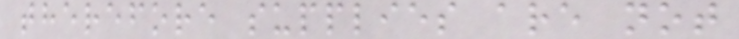therefore supplies are not
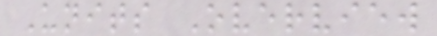Units Overview
